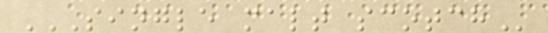SINGLE MALT SCOTCH
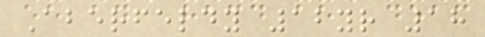Aberfeldy 12yr 18
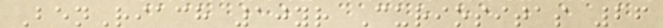BenRiach 10yr Curiositas 26
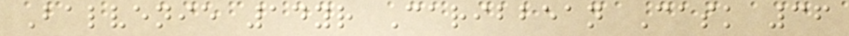Balvenie 14yr Caribbean Cask 36
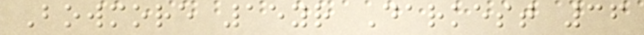Bowmore 15yr Darkest 36
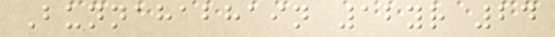Bunnahabhain 12yr 24
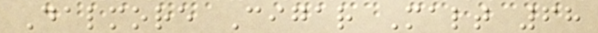Dalmore Cigar Malt 68
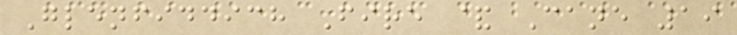Glenfiddich Fire & Cane 19
